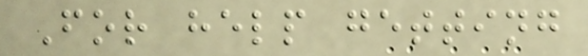For help getting
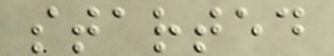started
